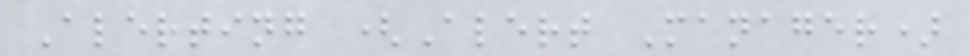Alerting (Alert Manager)
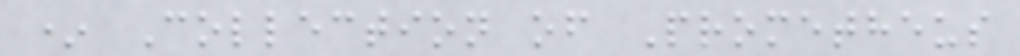* Collection of Prometheus
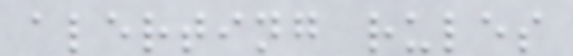alerting rules
